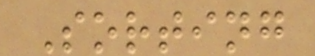Sorting
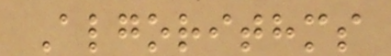Algorithms
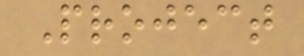Project
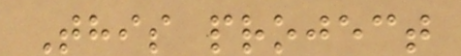This project
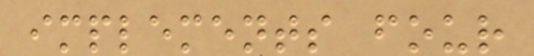implements four
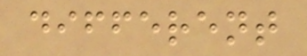different
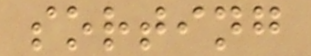sorting
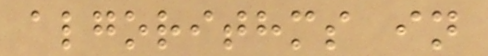algorithms in
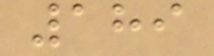189
